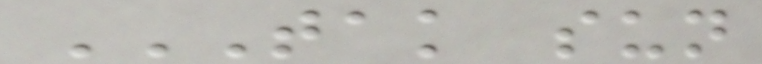TAK SUN
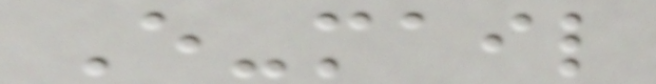E-mail
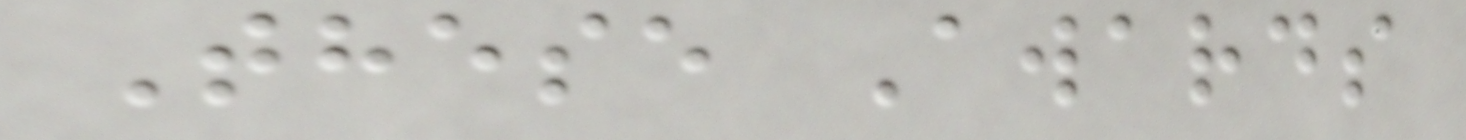These Awards
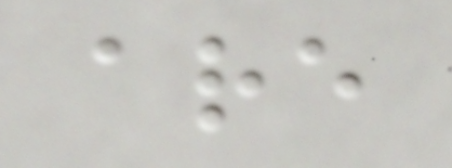are
